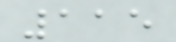115
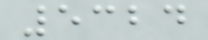5324
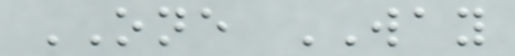ONE WAY
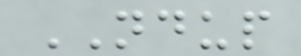NDUP
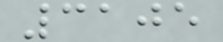3105
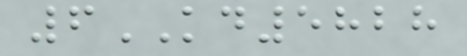6KD5828
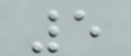5
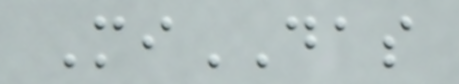MiDAS
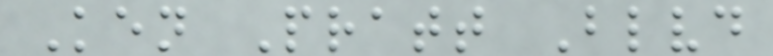Ken Pratt Blvd
